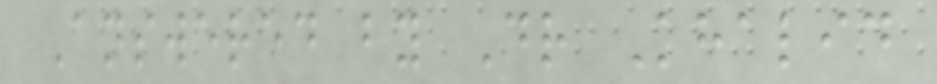Answered by Dr Khalid
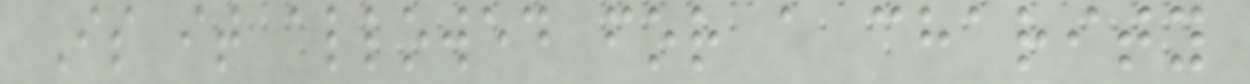Is it allowed for a charity
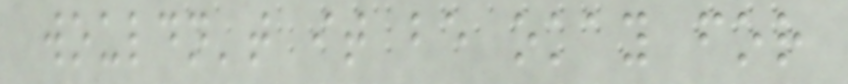wouldn't it be okay for
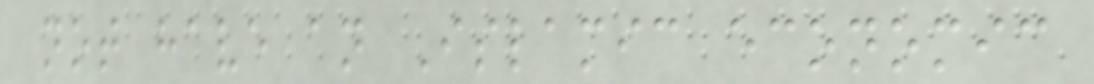not have an Islamic economic
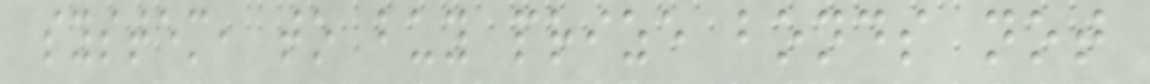system, to buy prize bonds not
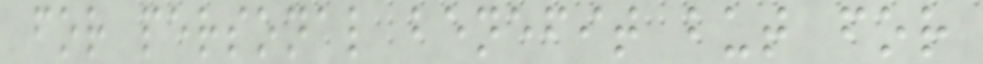for personal benefit but for
